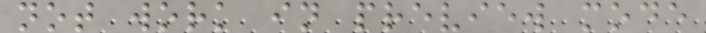not work in preview mode
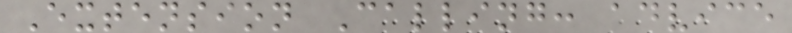Extension Calling: advice
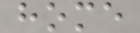home
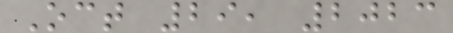Oct 29, 2023
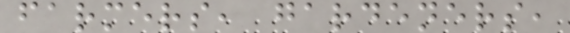farmers, gardeners,
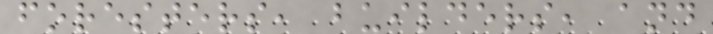foresters, builders, and
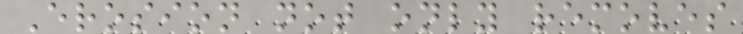Erosion not only removes
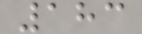183
